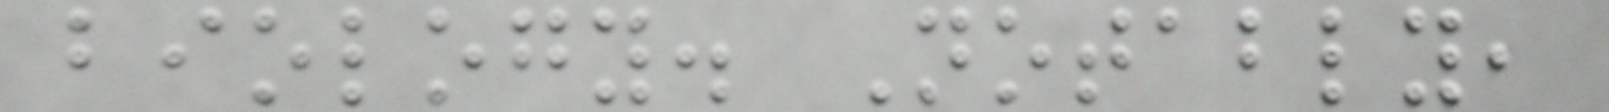biology. Notably,
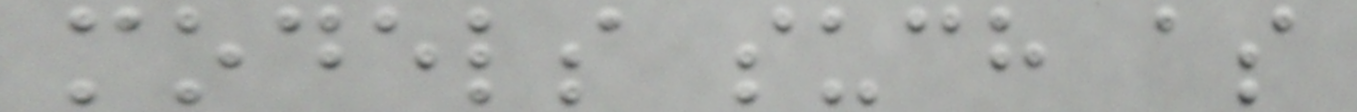models such as
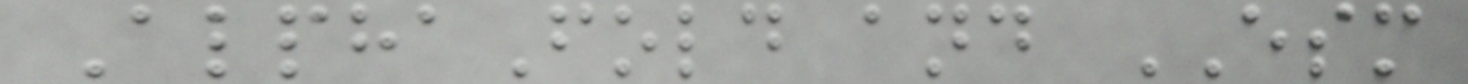AlphaFold and ESM
